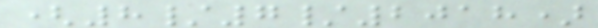(8/7/2018)
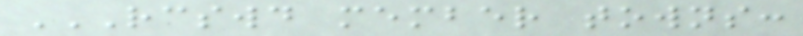RCSWD MEMBER TOWNS:
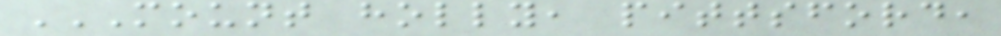MOUNT HOLLY, PITTSFORD,
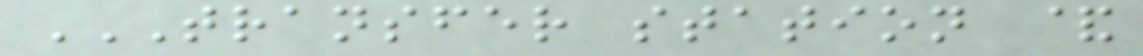TRANSFER STATION &
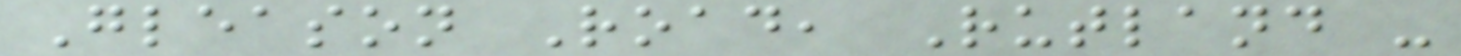Gleason Road, Rutland -
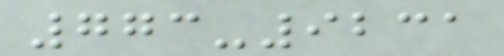773-9231
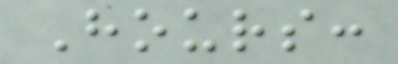Hours:
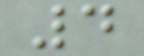4
